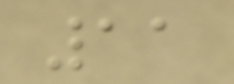11
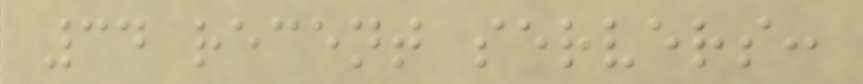34 recent servers:
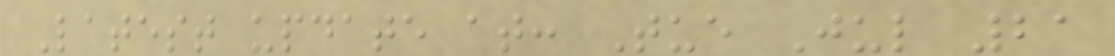Latest update at: Tue Jul 21
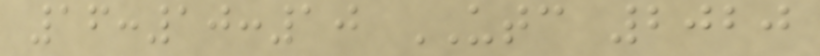16:10:10 UTC 2020
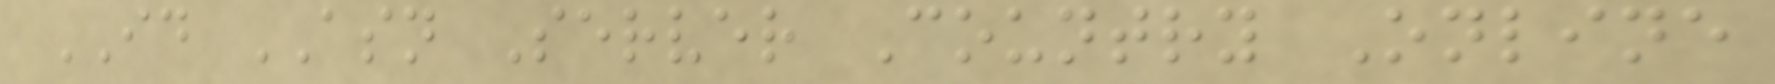ID ASN Server Country Online
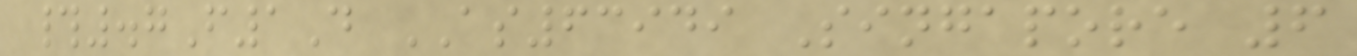#.7F1D AS63949 Singapore 6
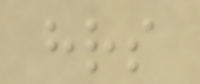hrs
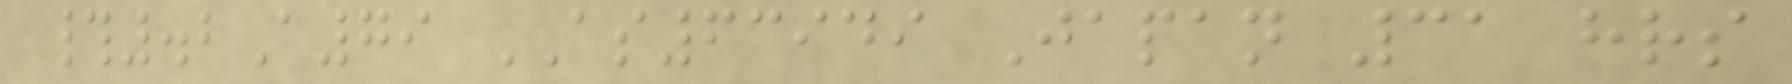#.2A79 AS63949 Japan 31 hrs
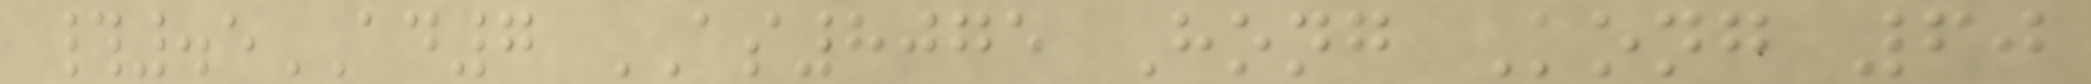#.5AD7 AS8075 Hong Kong 60
